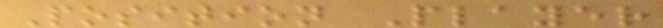Position Player
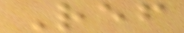Ref
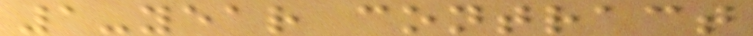1-year contract
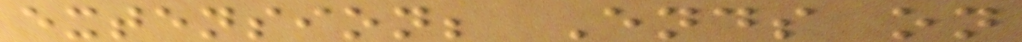extension; Ends on
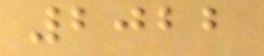2022
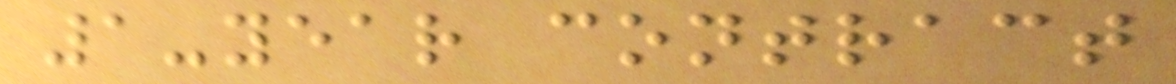1-year contract
